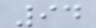94
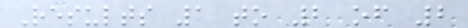Results 1 to 2 of 2
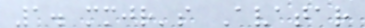1. mmjr's Avatar
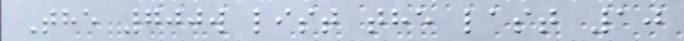The 700w list the last 10
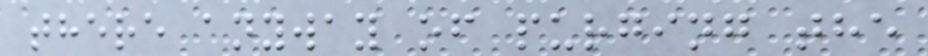there anyway of purging the
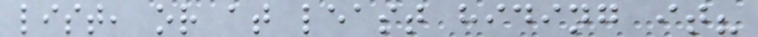list, or at least hiding it?
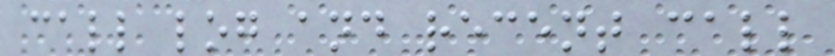call log and recent call
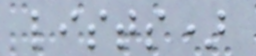lists)
